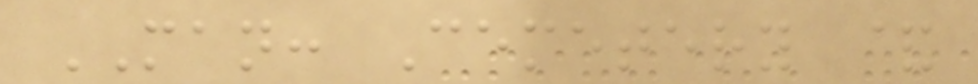MAN: Cemetery &
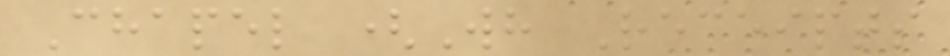Chapel (Wh Receipts
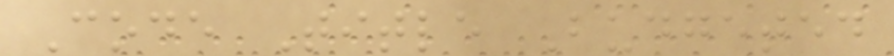Code Title Budgeted
